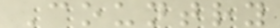Country
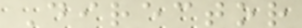Director
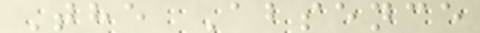The Absence
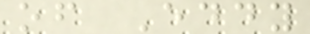of Eddy
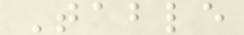Table
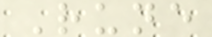Rune
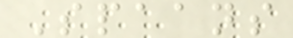Spaans
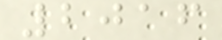2016
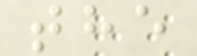the
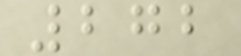272
